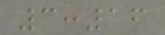3:16
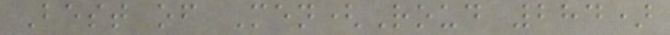Best of Men(Roud 284)
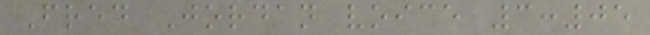Fred Jordan voice 3:05
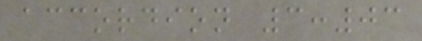accordion 3:03
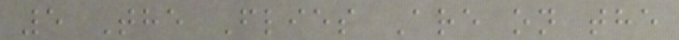5 The Flies Are on the
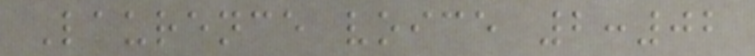Laurence voice 2:02
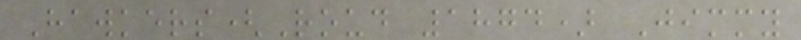Hawkers(Roud 1874) Jimmy
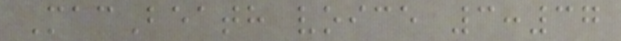MacBeath voice 3:37
